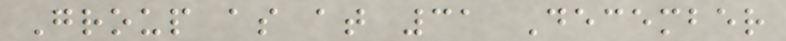Group as at 31 December
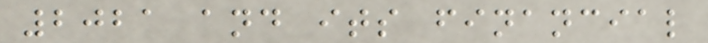2021 and its financial
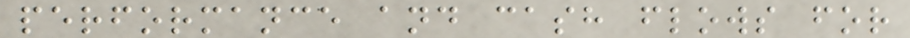performance and cash flows for
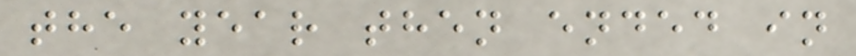the year then ended in
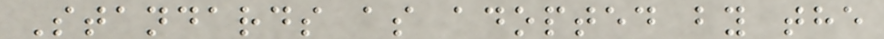Standards as adopted by the
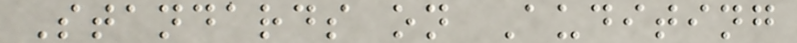Standards on Auditing
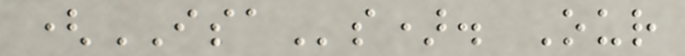(ISAs). Our
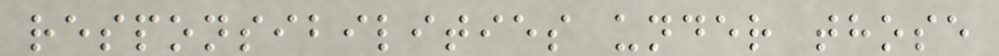responsibilities under those
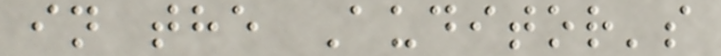in the Auditor's
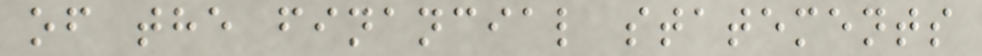of the financial statements
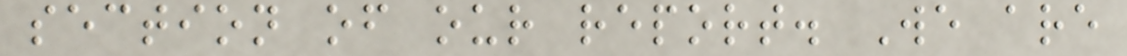section of our report. We are
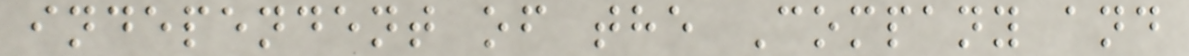independent of the Company and
